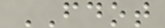FDOT
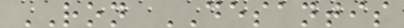RON DESANTIS
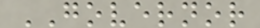GOVERNOR
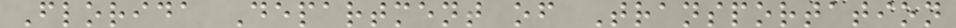Florida Department of Transportation
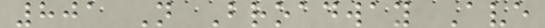801 N Broadway Ave
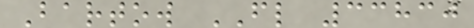Bartow FL 33830
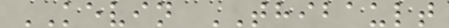KEVIN THIBAULT
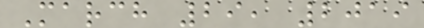March 29, 2019
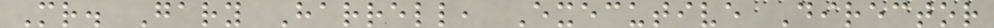Mr. Gary Harrell, Executive Director
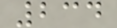234
